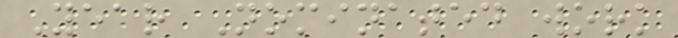Year Nominated work
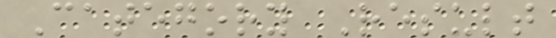Category Result
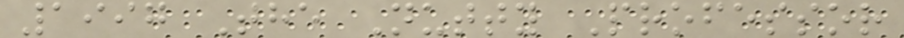1997 The Nutty Professor
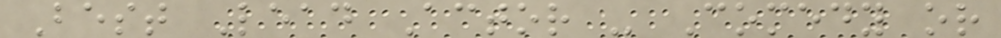Best Lead Actor - Comedy or
